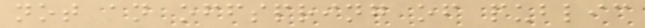not an offspring of public
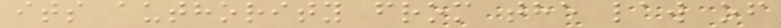its authority from the law of
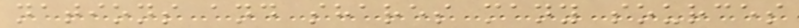nations and shares many sources
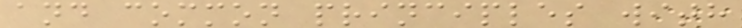and common principles with
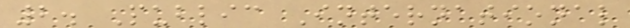2. Public International
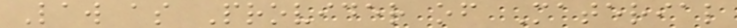Law as Provider of Material
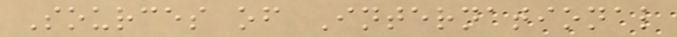Sources of International
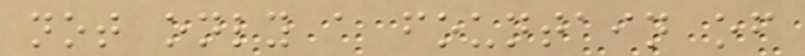not only a fountain of
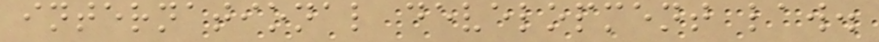international development law.
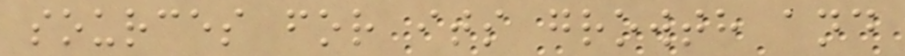sources for its growth and
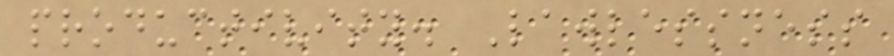productivity. Lawlessness
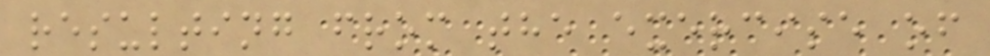resulting from the exercise of
